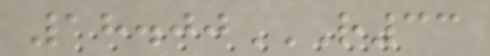18.00R33
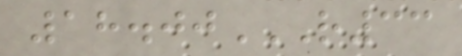18.00R33
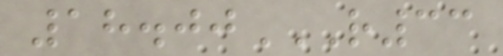18.00R33
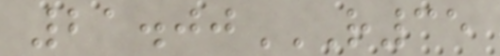21.00R35
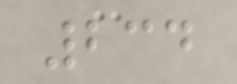234
